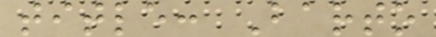title: Barto
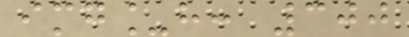img_h: 300
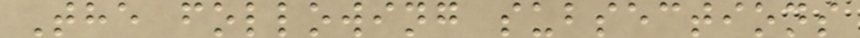The following subsections
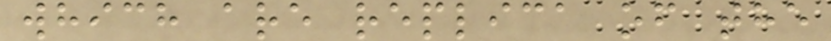which are replica of the
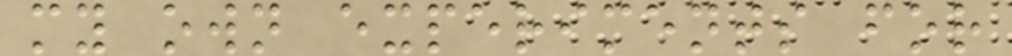my own experiments for
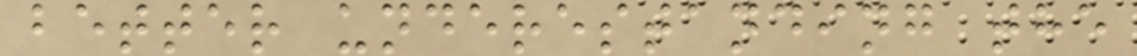better underestanding the
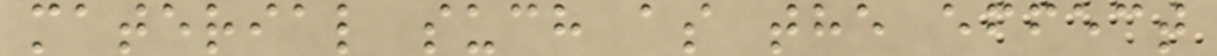material such as the effect
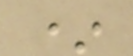*
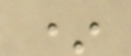*
